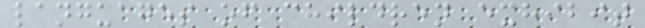languages of children exhibit
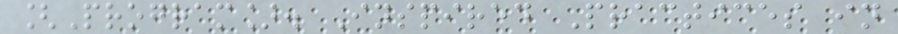[Program]. Inspired Practices in
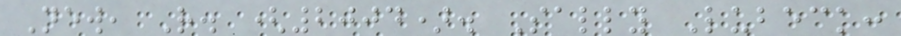New, R. (2004). Sally Lubeck:
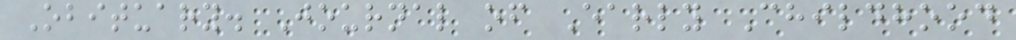Obituary. Journal of Early Childhood
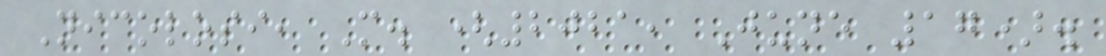Nicolosi, M. (2021, June 17).
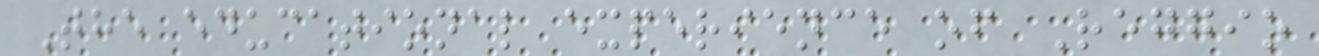The educational experience of Reggio
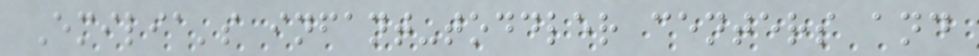Emilia's infant-toddler centers and
